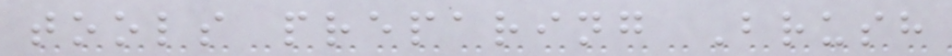tools preparing Brush
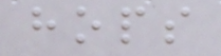hops
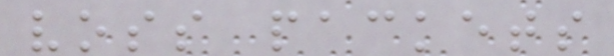voss packets
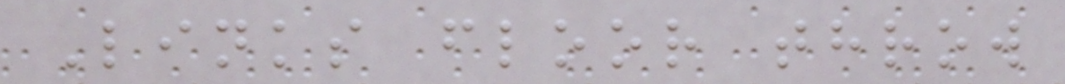Links floor throw
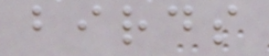birds
